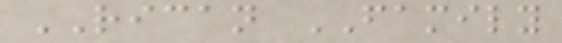RICAN FAMILY
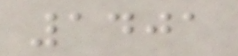1401
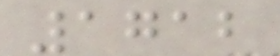1712
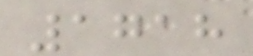1718
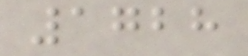1728
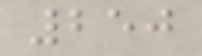250
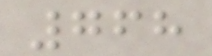768
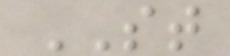ST
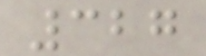327
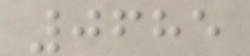0685
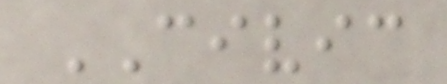CIVIC
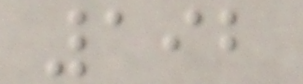192
